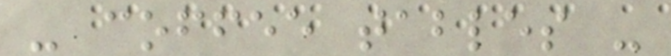- coffee tables -
